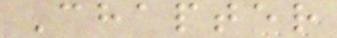Chapter
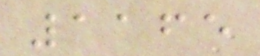1165
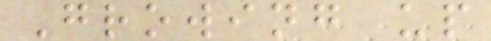Growing up
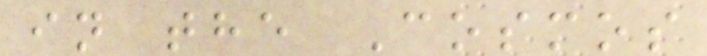in the Cosmos
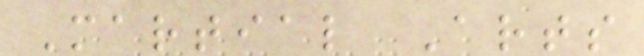Martial Arts
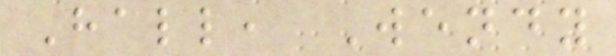Hall, Wendy
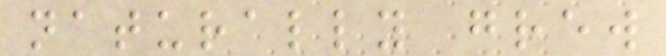naturally grew
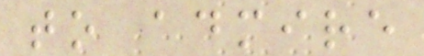to admire
